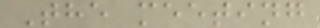The meeting
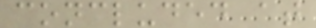concluded at
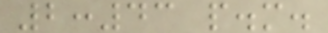2:43 p.m.
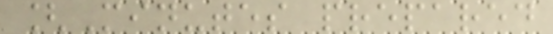[Minutes prepared
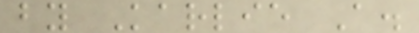by Karlie A.
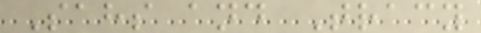Sahs and Tracy
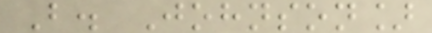B. Johnson]
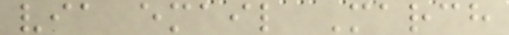via email March
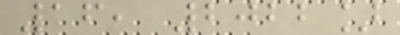16, 2022]
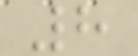8
